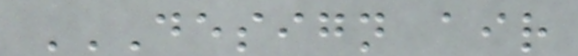DESIGN AIR
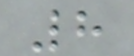8
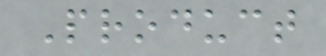Product
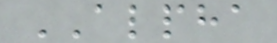ALPHA
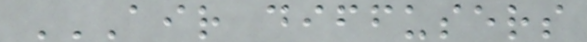AIR DIFFUSERS
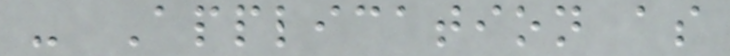- Application as
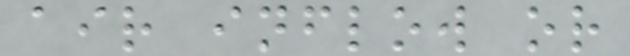air inflow or
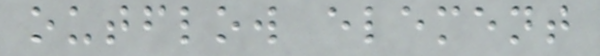outflow element
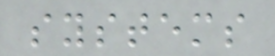systems
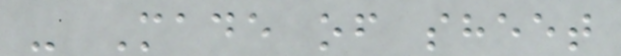- Made of sheet
